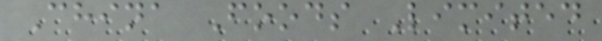China Foods Limited
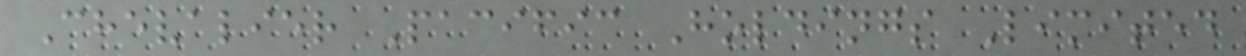Chevalier Pacific Holdings Limited
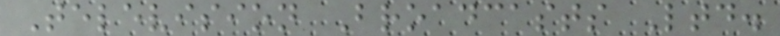Television Broadcasts Ltd.
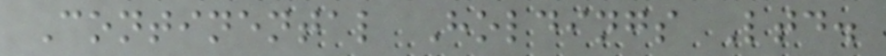Continental Holdings Ltd.
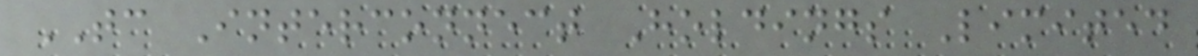TC Interconnect Holdings Limited
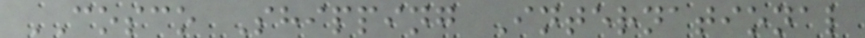COSCO Shipping International
